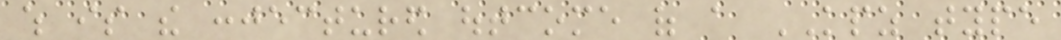which is the conjectured outcome of a KPZ type
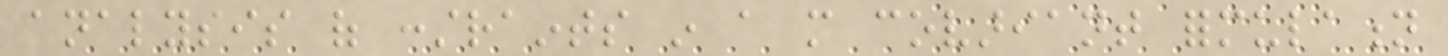analysis of constraints in a more covariant formulation
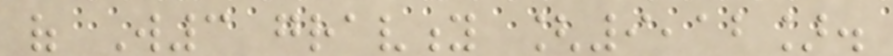of W3 gravity [9,12].
